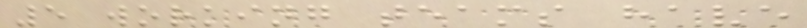5 working teams have
